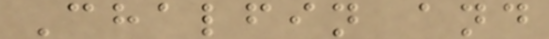Chalfin and
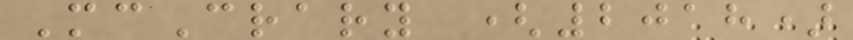McCrary (2018)
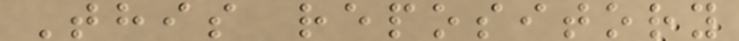This repository
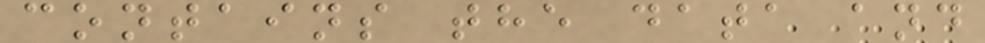contains the data and
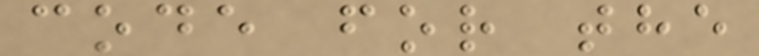code for the
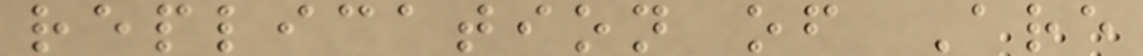replication of Are
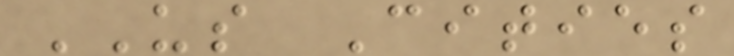US Cities
